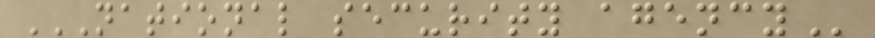NATIONAL SECURITY AGENCY
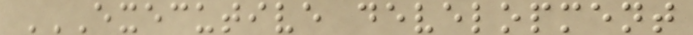EXECUTIVE DEVELOPMENT
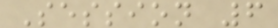Session 6
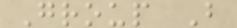Group B
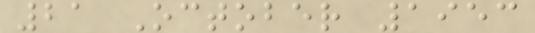21 October 1953
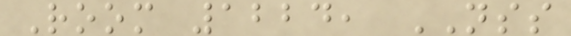Room 1224, NSS
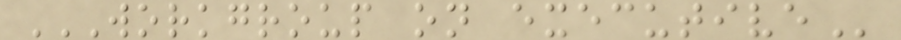WORKGROUP ON EXECUTIVE
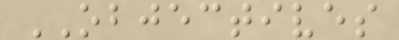OBJECTIVES
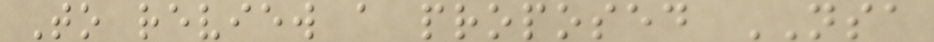To review a proposed NSA
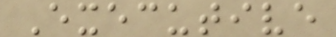Executive
